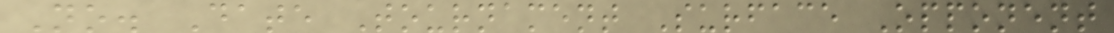No. Date Tournament Surface Opponent
